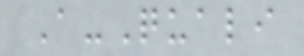A-Quali
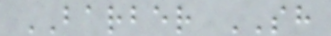BARBER SH
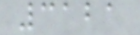3121
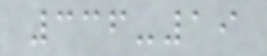336-19
